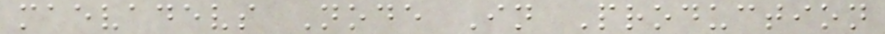maevadevs Node In Production
